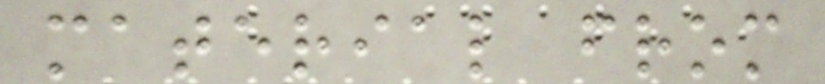material from
